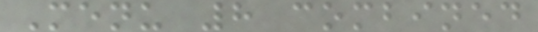Menu 8 combined
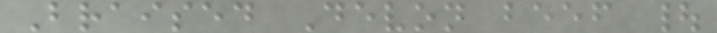Braised Devon beef |
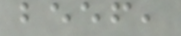beef,
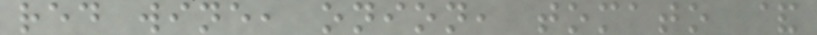red wine, onion, tomato &
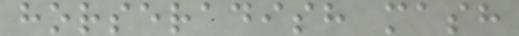horseradish mash
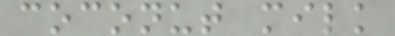coconut milk
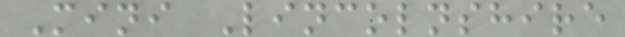Mini Lincolnshire
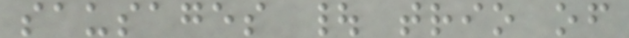sausages | trio of
